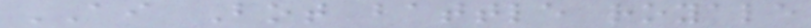AI Bot battle royale
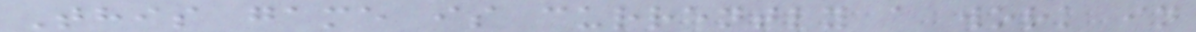This game is currently a work in
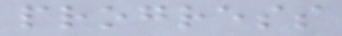progress
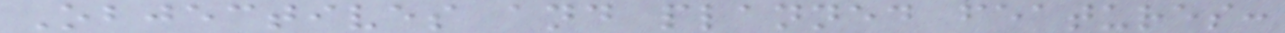Objectives and planned features:
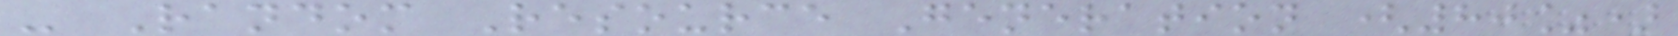- Random Resource Generation (80%)
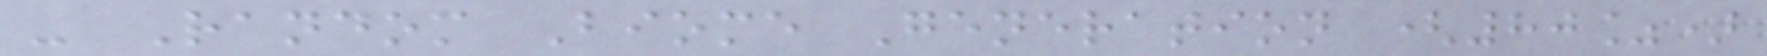- Random Biome Generation (80%)
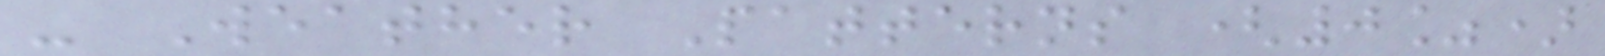- Weather Patterns (0%)
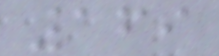169
